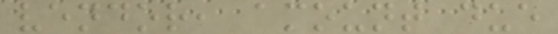vendor, amount due
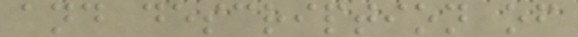and description of
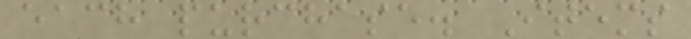each purchase. Items
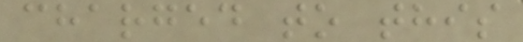charged to this
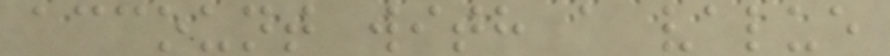account with a value
